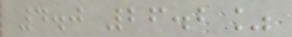4.0 26.2%
